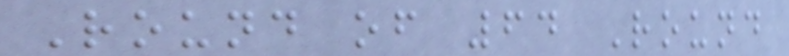Round of 64 Round
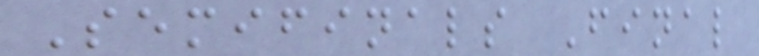Semifinals Final
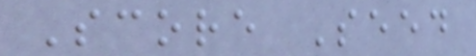Score Seed
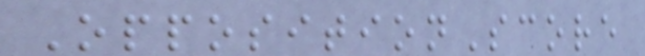OppositionScore
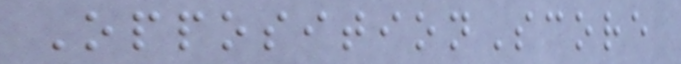OppositionScore
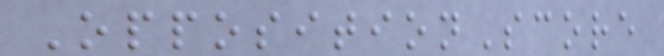OppositionScore
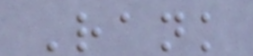Rank
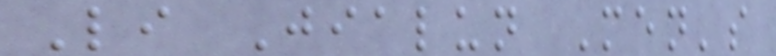Li Jialun Men's
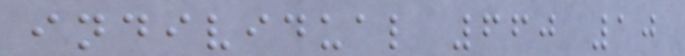individual 660 10
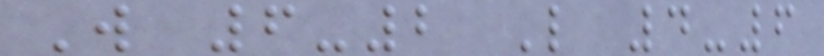W 6-2 L 4-6
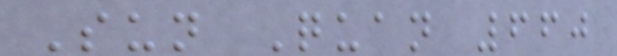Sun Quan 660
